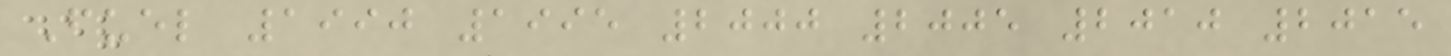Fuel 1990 1995 2000 2005 2010 2015
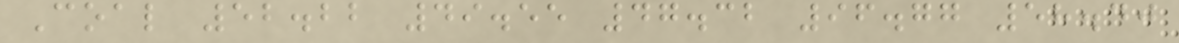Coal 52.22 49.55 47.32 96.77 58.40
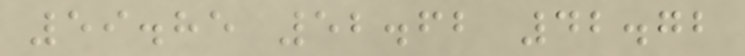59.85 52.62 42.72
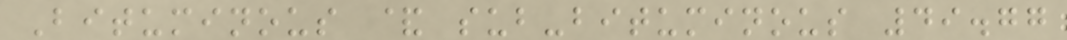Bituminous & sub-bituminous 49.77
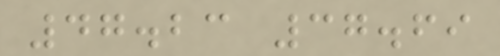47.23 37.69
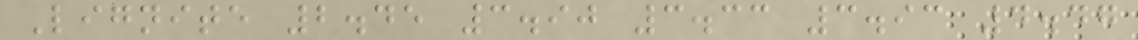Lignite 2.45 3.90 3.33 3.93 4.47
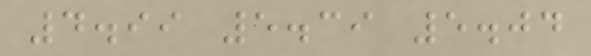4.99 5.39 5.04
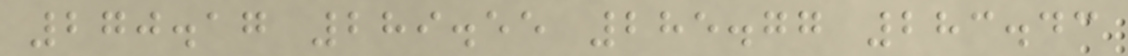270.17 289.55 285.77 283.43
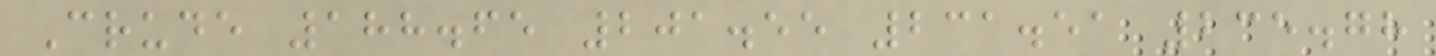Crude 188.65 201.55 231.51 235.78
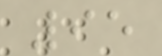95
